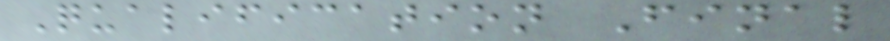Qualification Final
